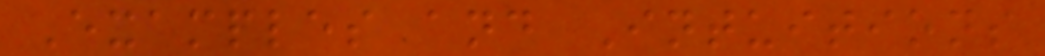Examples and Intuitions
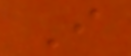I
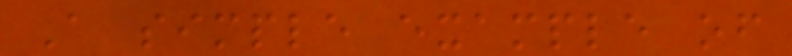A simple example of
